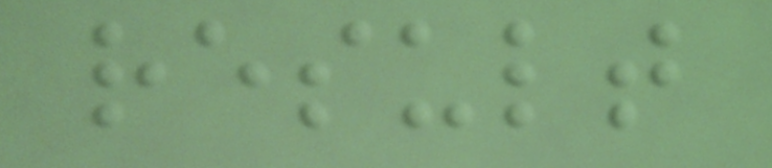result
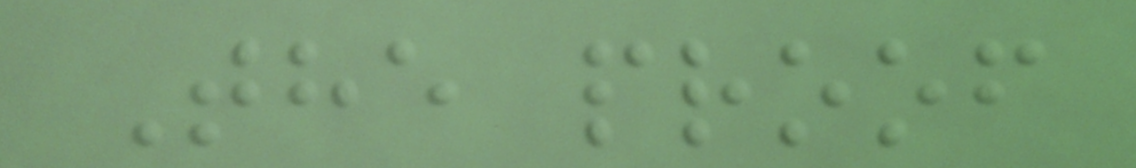The proof
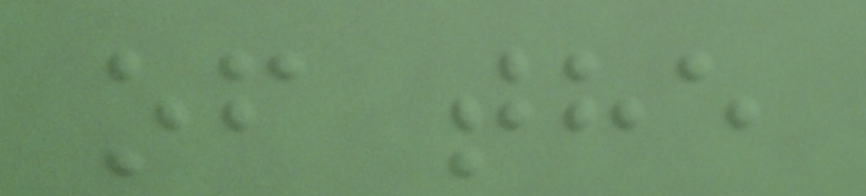of the
